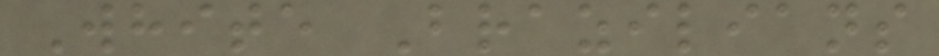White Brazilians
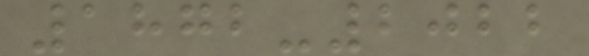1872-2022
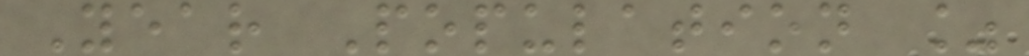Year Population %
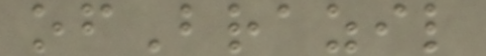ofBrazil
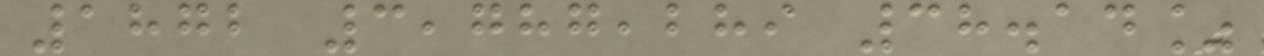1872 3,787,289 38.14%
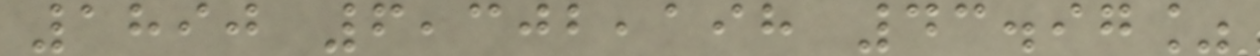1890 6,302,198 43.97%
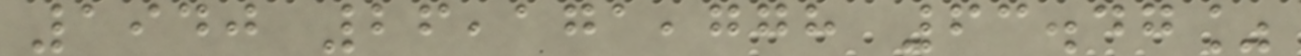1940 26,171,778 63.47%
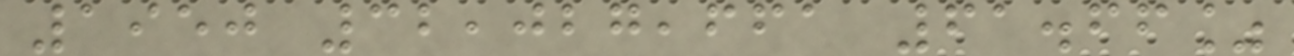1950 32,027,661 61.66%
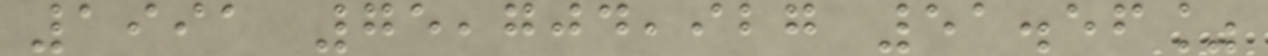1991 75,704,927 51.56%
